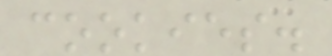cookies.
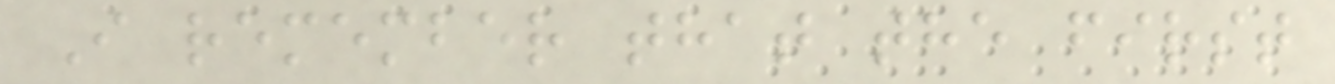I remember that the first
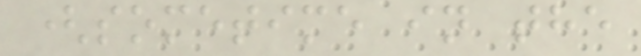(sometime in the
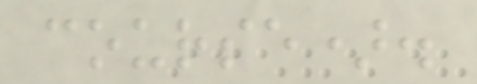course).
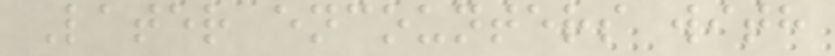Later encounters with
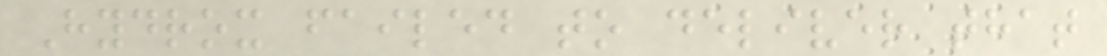Hydrox failed to deliver that
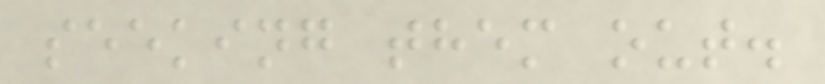seeking them out.
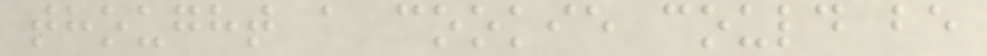thought a cookie could be
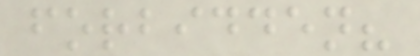forbidden?
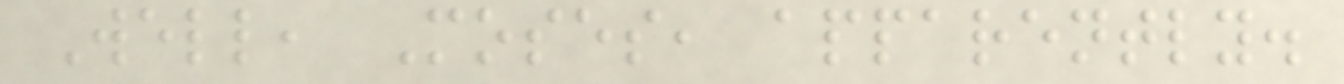Well, Moses, apparently.
